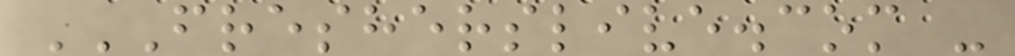FRESHERSLIVE.COM -
